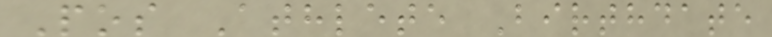Pos Athlete Birthdate
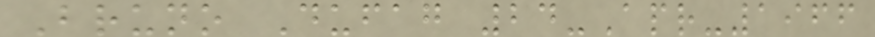Bruno Dufag 24-Apr-1966
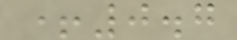+0.7
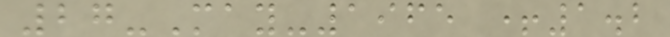27-May-1965 +1.2
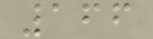166
